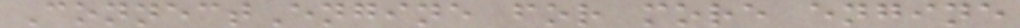ConnectEngine for more engine
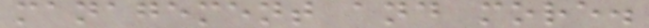management and more.
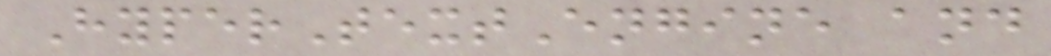HyperTextEngine and
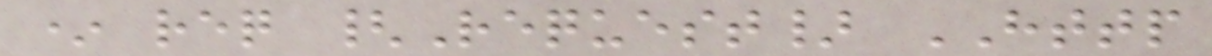* req {Request} HTTP
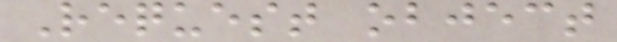Request object
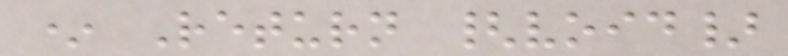* Return {void}
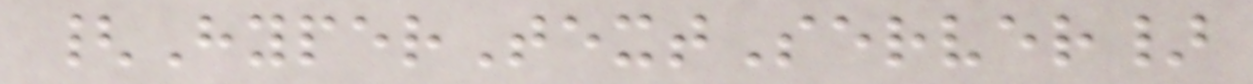{HyperTextServer}
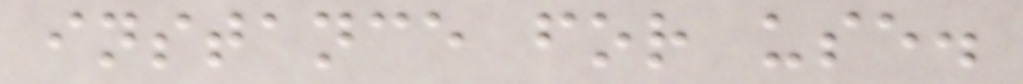instance for use.
